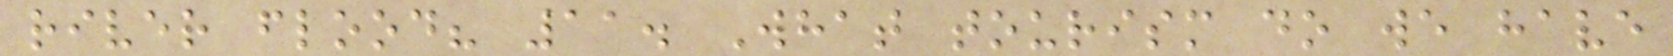river flood? 11. What tourism do we have
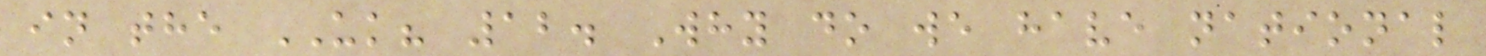in the UK? 12. Why do we have national
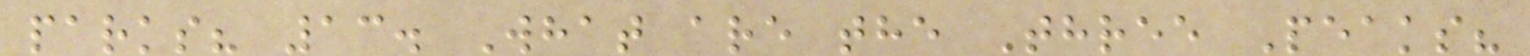parks? 13. What are the Three Peaks?
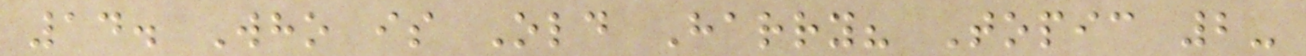14. Who is Old Harry? Topic 2-
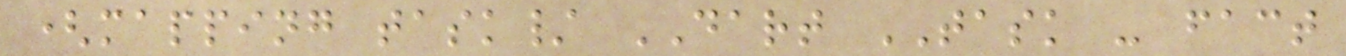(mapping task/ DART TASK - fact
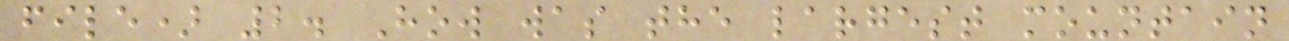file) 2. How was the largest mountain
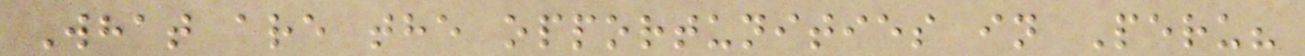What are the opportunities in Peru?
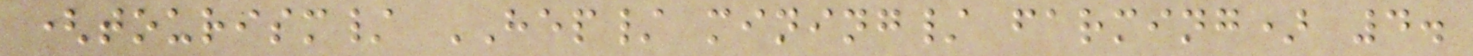(tourism/ HEP/ mining/ farming) 4.
